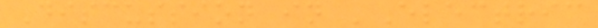Discussion in 'Electric
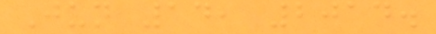Jun 14, 2014.
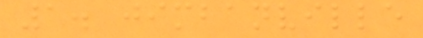1. jimbanville
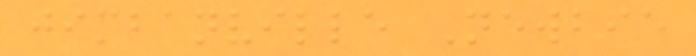jimbanville Newbie
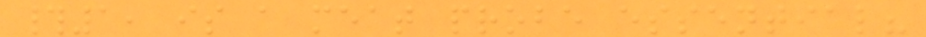#1, is a meat probe essential?
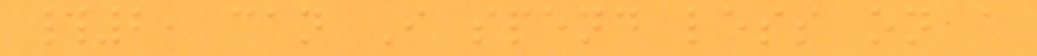#2, can I spend less on a
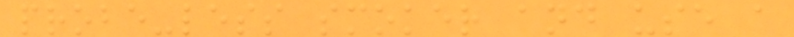probe-less smoker and use a
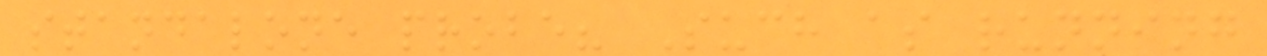standalone probe? Such as running
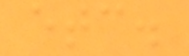etc.
